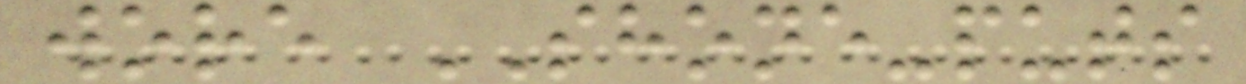wore SHONE-puts
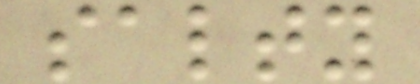salty
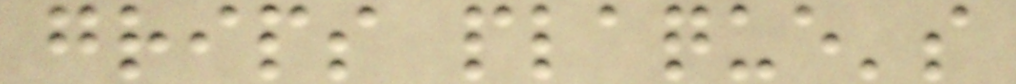grips plaque's
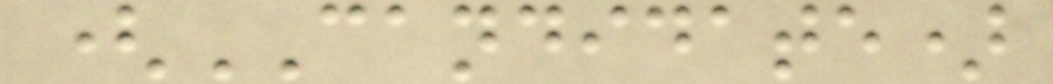(CANDIDATE)
